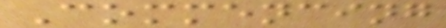Commencing
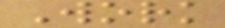Work
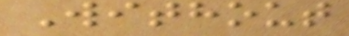Without
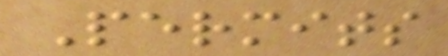Permits
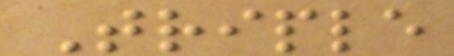Triple
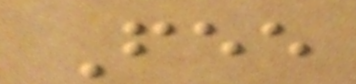Fee
